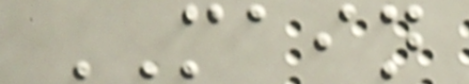MAIN
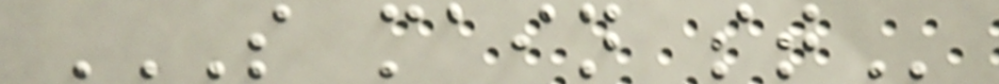S MAIN ST
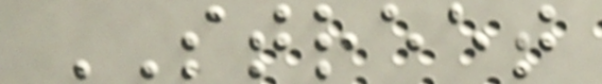STREET
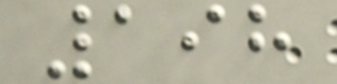198
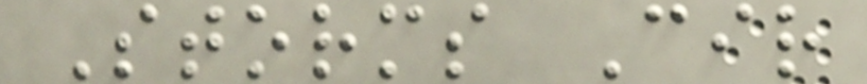Storms Cir
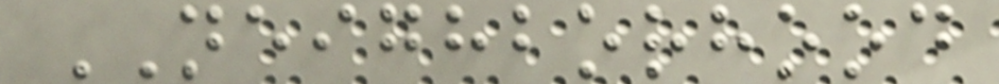NEIGHBORHOOD
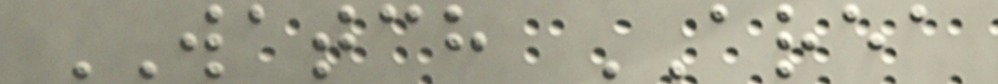WATCH AREA
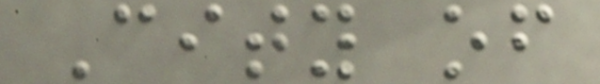City of
